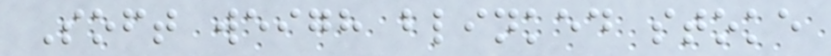Soft weigh blinked stoke
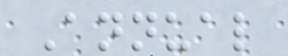Annual
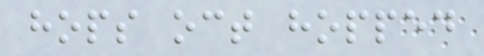hops oct hopped
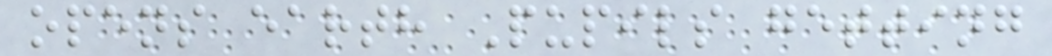opens earth Pupils getting
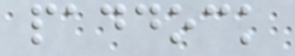paddock
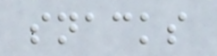snacks
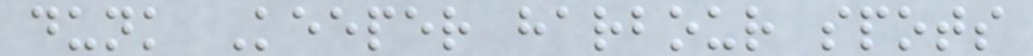dunk Keeper harbour spots
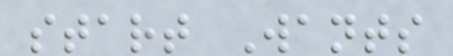start Wants
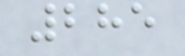285
